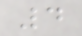4
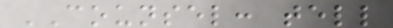COUNSEL: tell
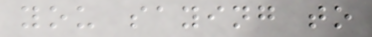you saying to
